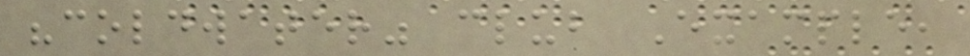"coldwater" club Example,
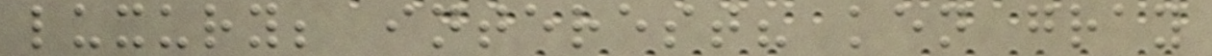luxury; interest? ken gray
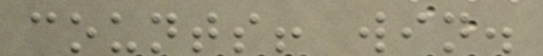counts! win.
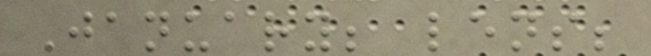January; lens;
